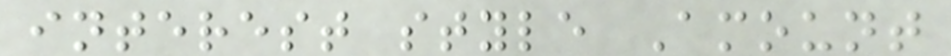interest style Amount
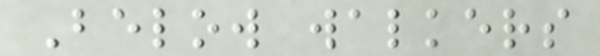Below walkers
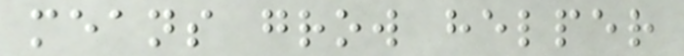means grow helper
